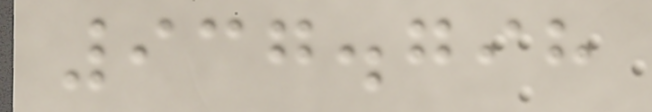937.798
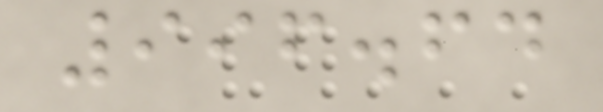996.64
